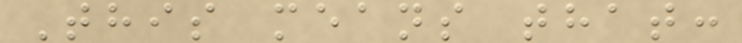This means that:
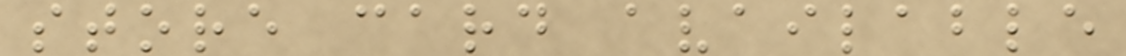store card available
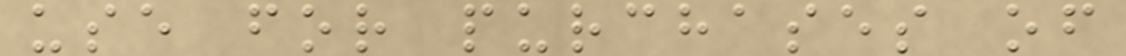use for purchases of
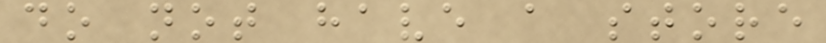do not have a store
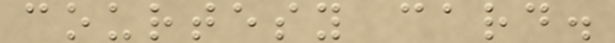courtesy card.
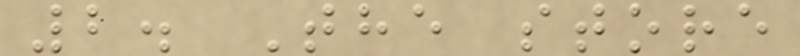2. The store
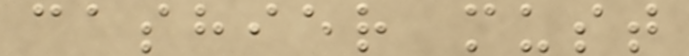cashier must
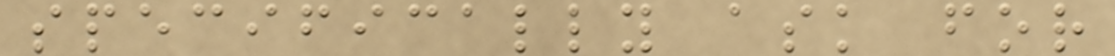specifically ask for
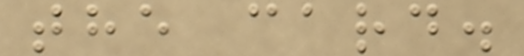the card.
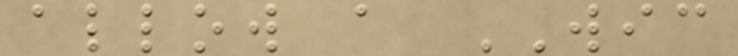allow a WIC
